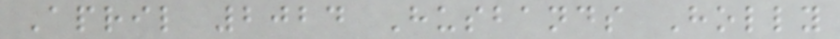April 2024 Husbands Holly
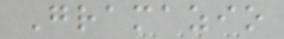Gramazio
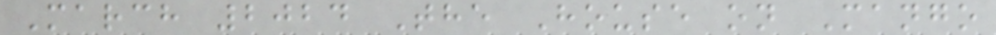March 2024 The House on Mango
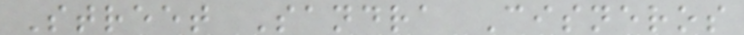Street Sandra Cisneros
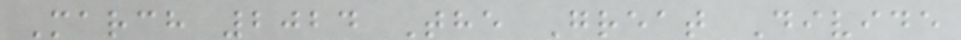March 2024 The Great Divide
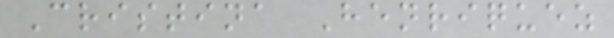Cristina Henriquez
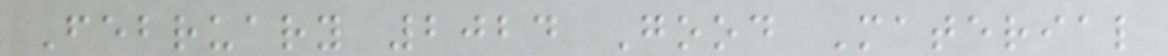February 2024 Good Material
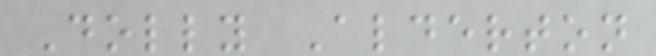Dolly Alderton
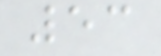53
